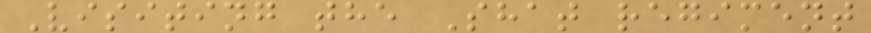Visiting the Shat regiment
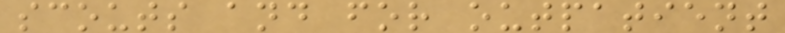scouts and for outpatient
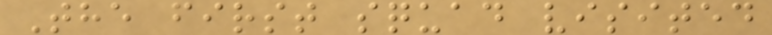The first squad visited
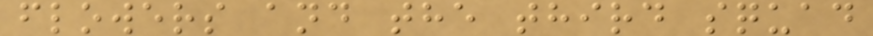flowers and the third squad
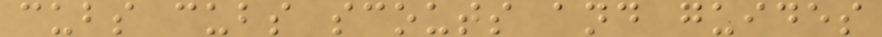cubs cubs scouts and guides
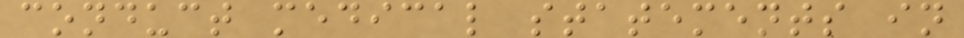conduct medical statements in
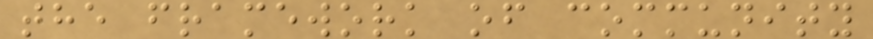the framework of community
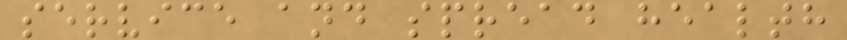service and spread health
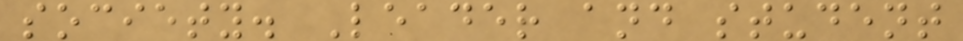society. Leader and student
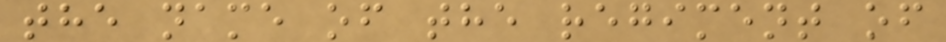the name of the regiment of
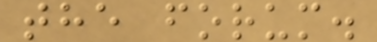the forum.
